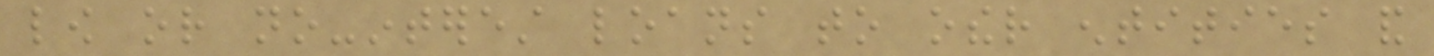low or no-interest loans to other entities and
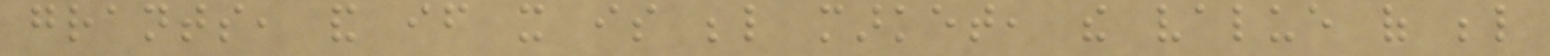grants, and if it is below market, the value of below
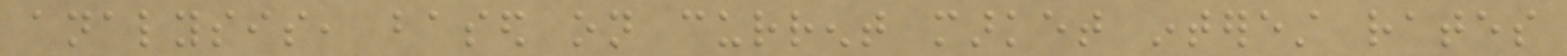analysis, based on current market interest rates
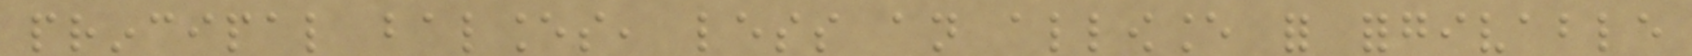principal balances, less an allowance for forgivable
